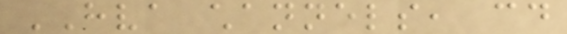HVA channels, could
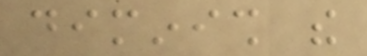diminish the
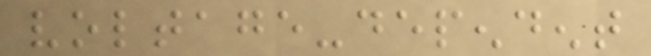voltage-dependent
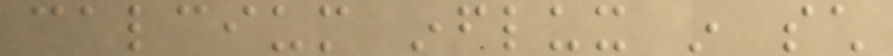calcium influx in such
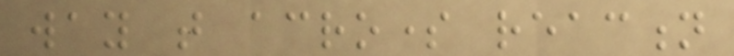way that acrosome reaction
